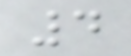4
